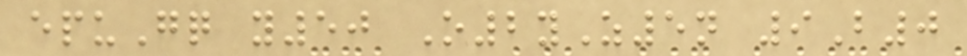epuGq y50 O2yZ5n 9B0
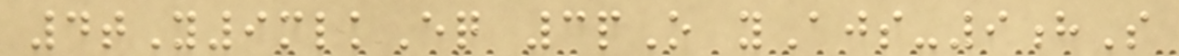4tY9mlkEq 3pO yAjs-9hS
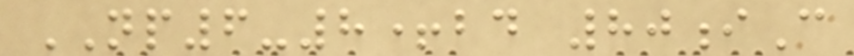NP6-8+bd 80iC
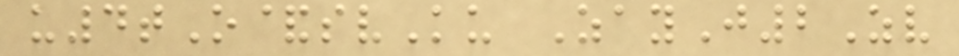u4tO&svKu ZayJ2Zv
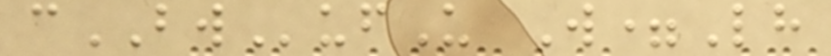cBWufU W=Lh
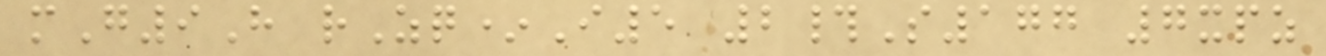mG9H rZq*I5 2#S177 7xpz
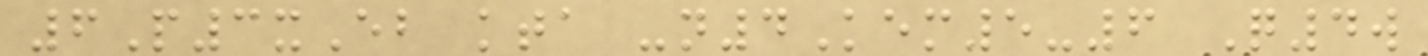6P3xEb kta -n4Kem5-6 Q4w
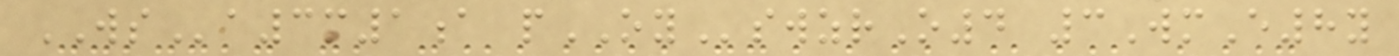WSa3m1a pOYswzrO4 3WmE8y
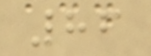86
